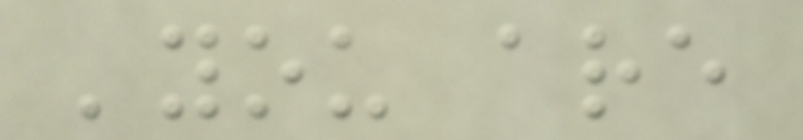'you are
